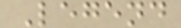Legend
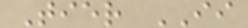Tier II
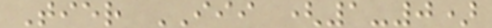Tier III (1-0)
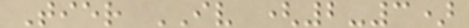Tier IV (2-3)
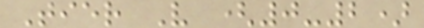Tier V (0-2)
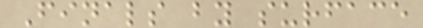Finals by surface
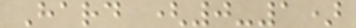Hard (0-1)
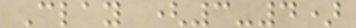Clay (3-4)
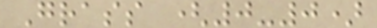Grass (0-0)
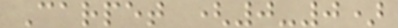Carpet (0-0)
